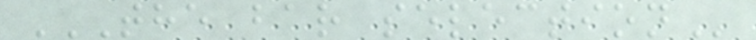THE BAR SELECTION
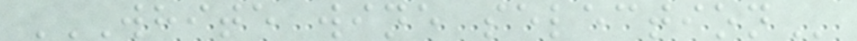WHITE WINE SELECTION
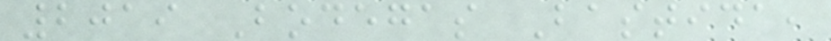2019 Bodegas Bastida,
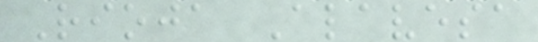Rioja Alavesa
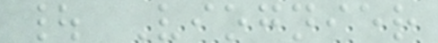| Viognier
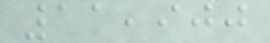11,900
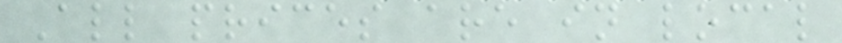All prices are in local
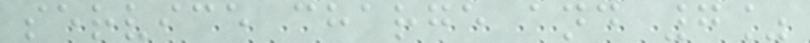service charge and 7%
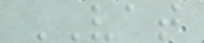VAT
